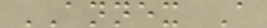ANNEX A
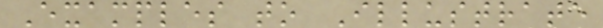Examples to Illustrate
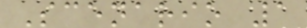Scenario 1
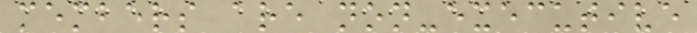members are non-executive
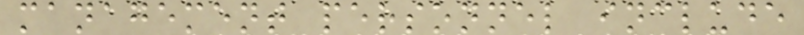management personnel include
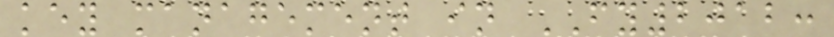key management in FY2012:
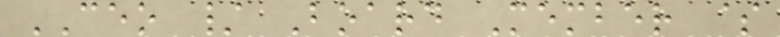CEO / Board Member $
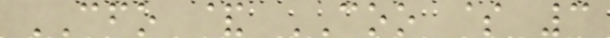CFO & COO $ 3
